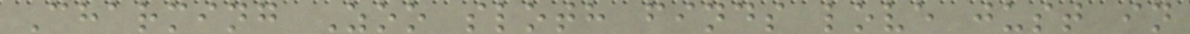Charming Zoo sloth finds love just in
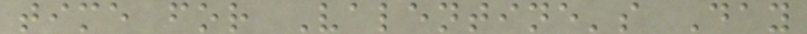time for Valentine's Day
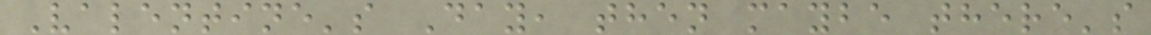Valentine's Day, then maybe there's
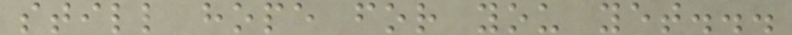still hope for you yet...
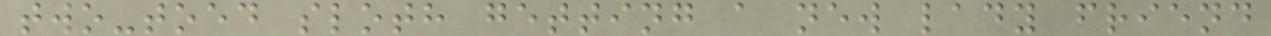two-toed sloth getting a new lady friend
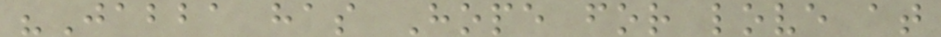"Jabba has Hope for love at
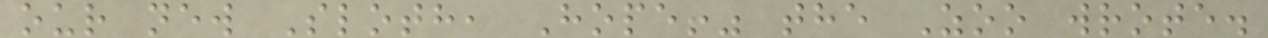our new Sloth, Hope!" the Zoo wrote.
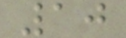10
